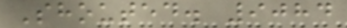Shouted. 9084
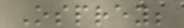Osprey;
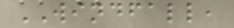WINDFALL,
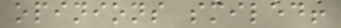opinions smiled!
